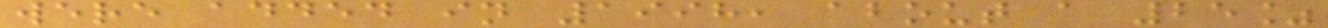were added in 1998, about a 25%
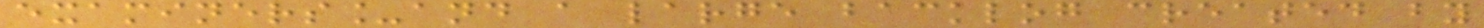examiners_and a large backlog created by
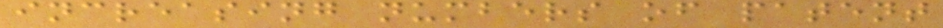increasing numbers of patent
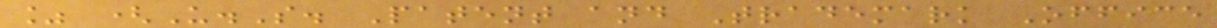% (U.S. Patent and Trademark Office
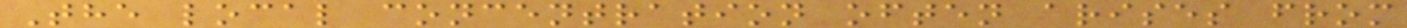The local concentration often arises from
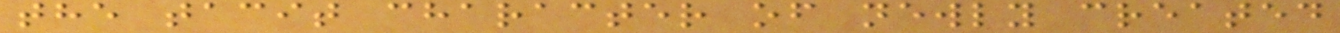the tacit character of newly created
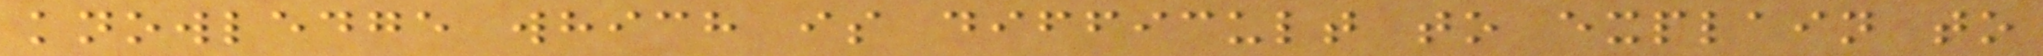knowledge which is difficult to explain to
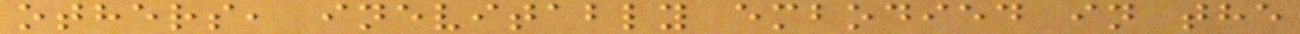others, inevitably embodied in the
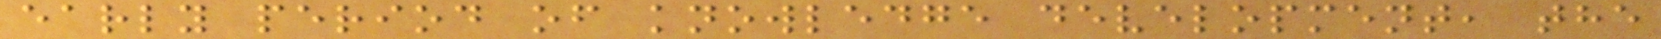early period of knowledge development, the
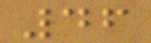46
